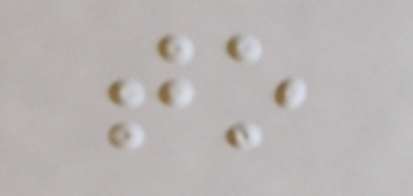to
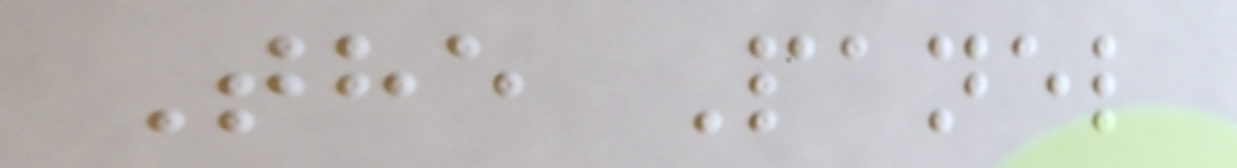The Panel
